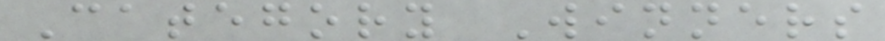Category Winners
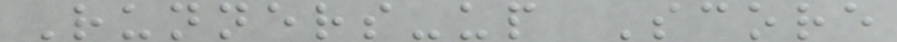Runners-up Score
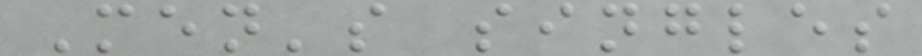Men's singles
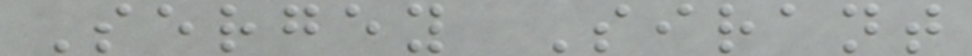Sergey Sirant
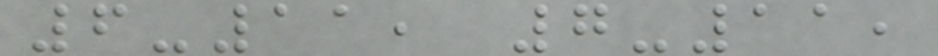6-11, 7-11,
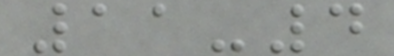11-4
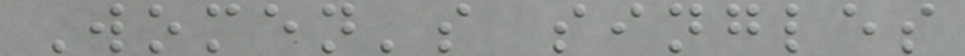Women's singles
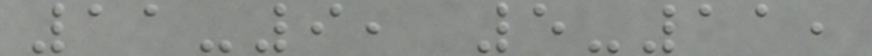11-9, 5-11,
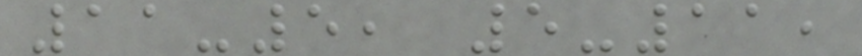11-5, 5-11,
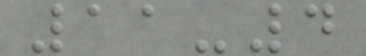11-4
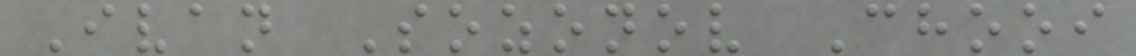Ivan Sozonov Chooi
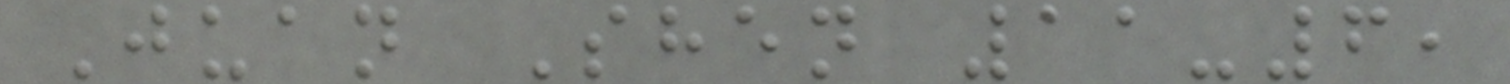Juan Shen 11-6,
